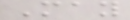May
